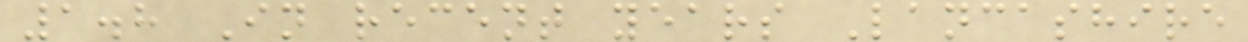1.8 In recent years Lancashire
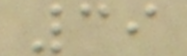39
